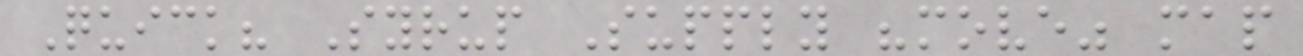Quick? Syrup Supply "move" map
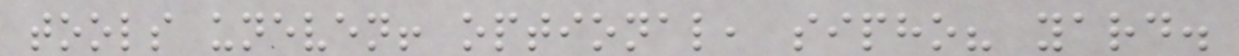tools uneven! optional, sipho? yard.
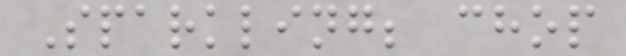Sparkling; chop
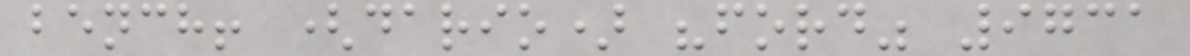bench! (dario) "ford" 9731
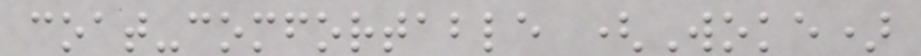coat-comfortable (Woke)
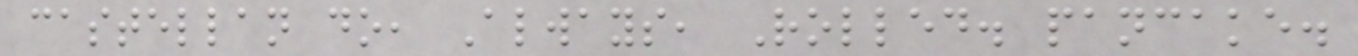castellan do, Always, Rolled. pancake.
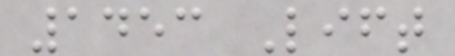1453 Lift
